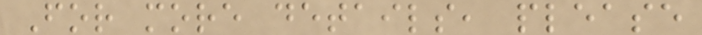For more details, please
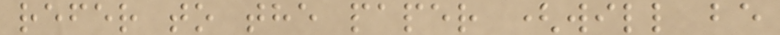refer to the paper (will be
